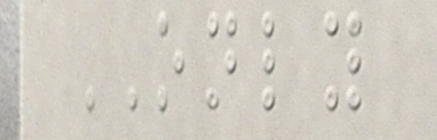ONLY
